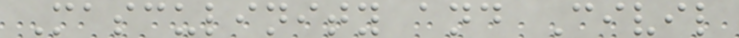Masculinity and Civil
